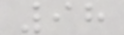98
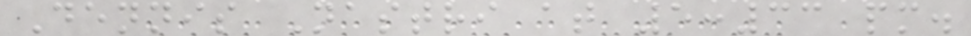Dennis Nastri at 5:33 pm.
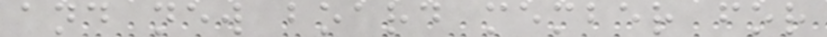and new board member for
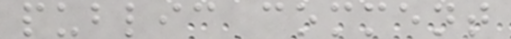public comment
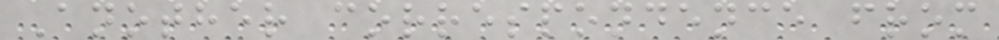Another correspondence from
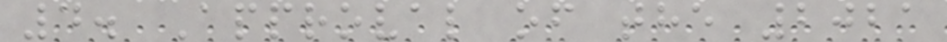4. Approval of the 2021
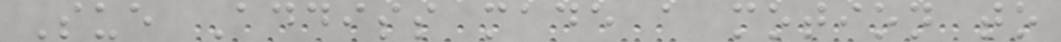Sue Addiss made a motion to
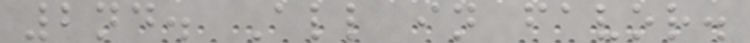2nd. All in favor.
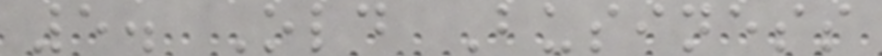5. Old Business
